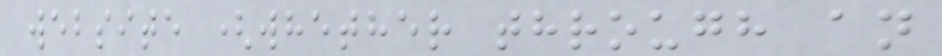website (whether through an
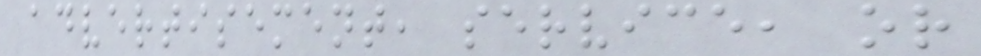advertisement, service, or
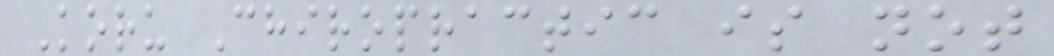Koru Chiropractic is not
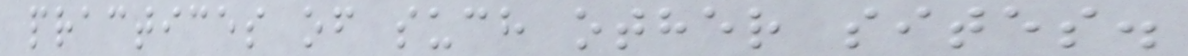practices of such other sites.
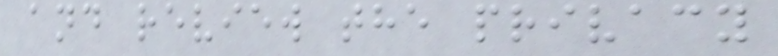and review the privacy
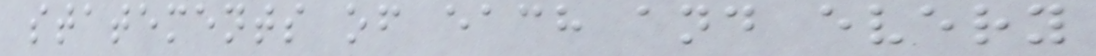statements of each and every
